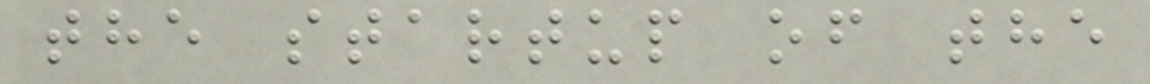the startup of the
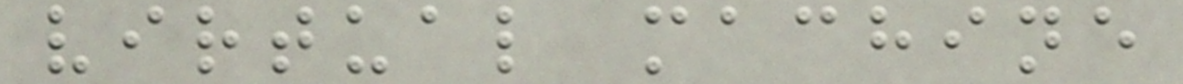virtual machine
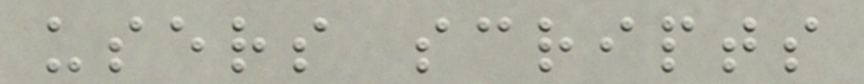users scripts
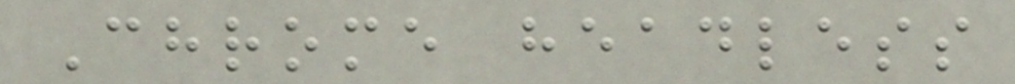Chrome headless
